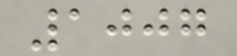1007
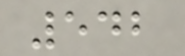542
